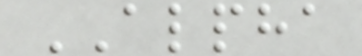ALPHA
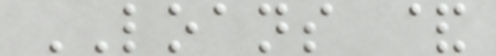LOANS &
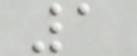1
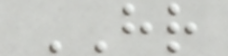HR
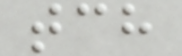tch
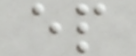ep
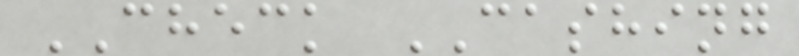CHECK CASHING
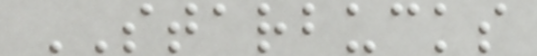STARBUCKS
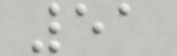51
